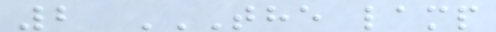2 THE LAMP
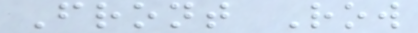Front Row
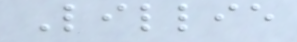Lillie
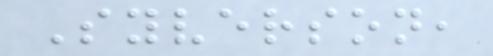Syverson,
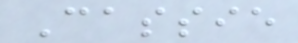Cassie
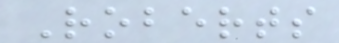Roberts
